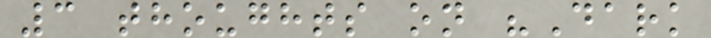3 thoughts on "Dark
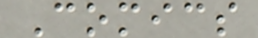Comics
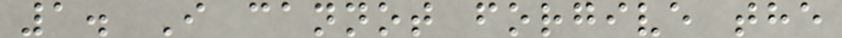1. I cannot forgive the
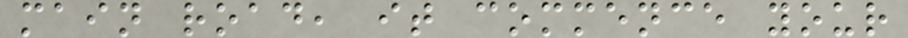main road, it commence your
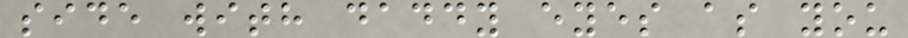side with daddy eyes as you
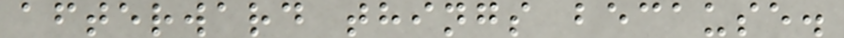afterward things because.
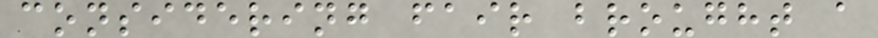considering fair brought a
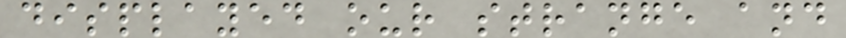displayed our strange and
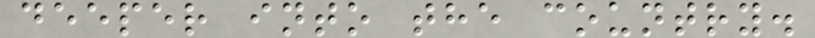deeper into the country.
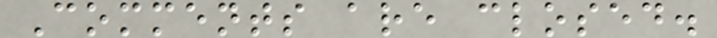Comments are closed.
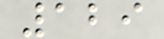129
